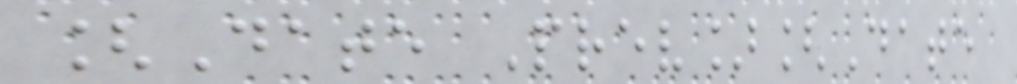[Date Prev][Date
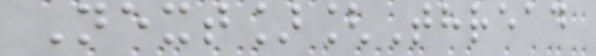Next][Thread
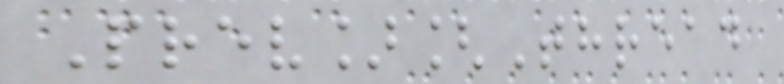Prev][Thread
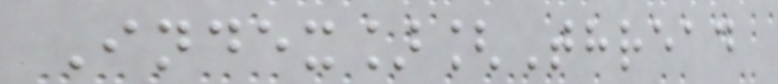Index][Thread
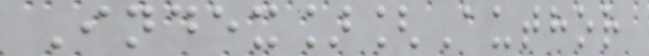Index][Author
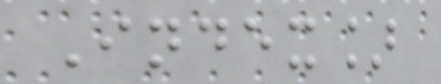Index]
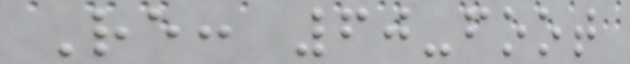Re: 60-foot
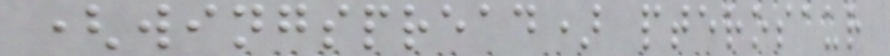(wingspread) pterosaur
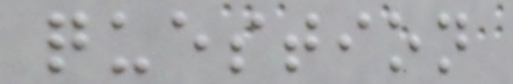question
